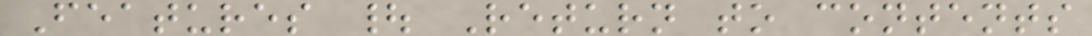Features | Return to contents
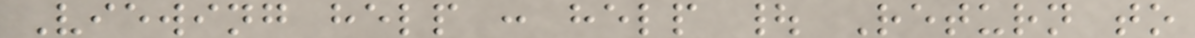Viewing help : help | Return to
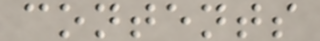contents
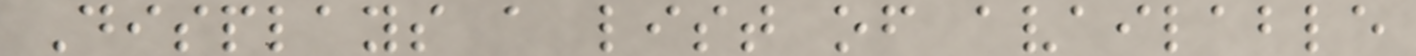Displays a list of available
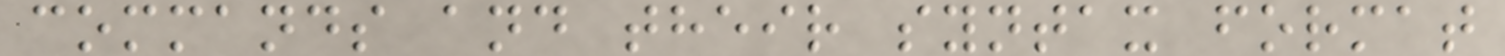commands and their syntax format
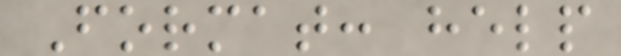Format: help
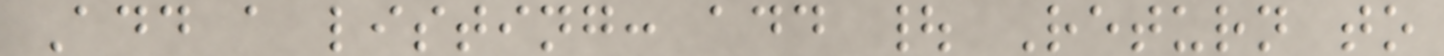Add a listing: add | Return to
